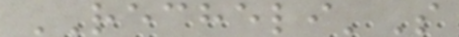RECHELI'S
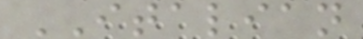ITALIAN
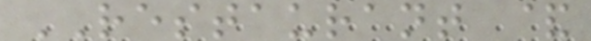RESTAURANT &
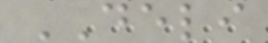DELI
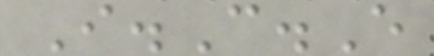I.C.E
